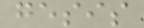gesis
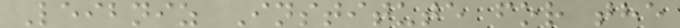Leibniz Institute for the
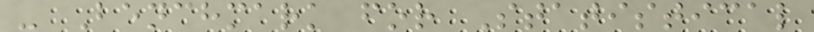- Benchmark for Statistical
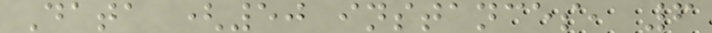Data (50 instances, 6
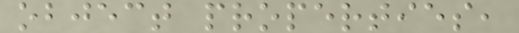object properties,
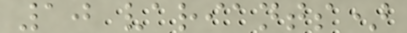10 variants)
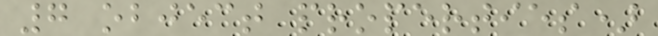7 object properties)
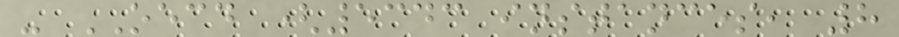- OECD (5343 instances, 8
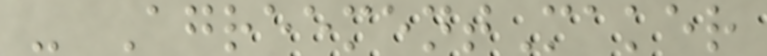- AgreementMaker
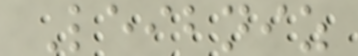Leibniz
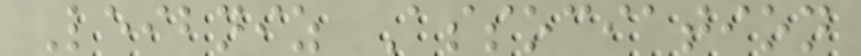Leibniz Association
